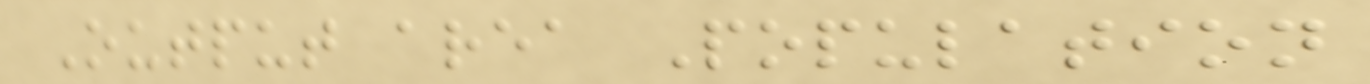Output area Population
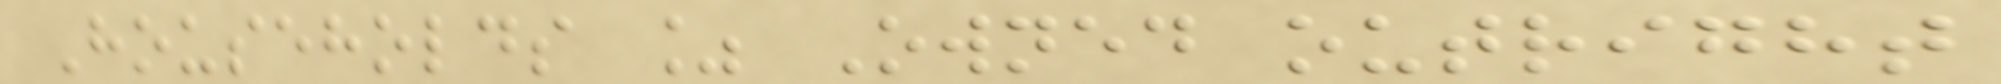Households % Owned outright
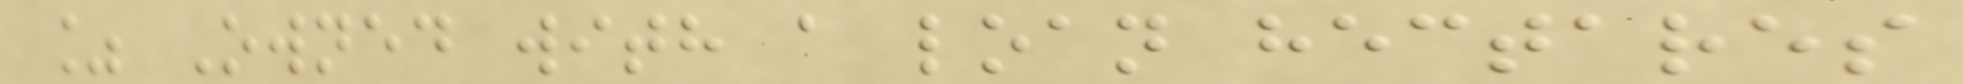% Owned with a loan hectares
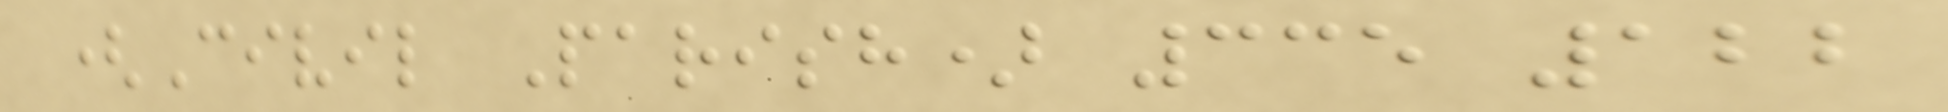(Civil Parish) 335 122
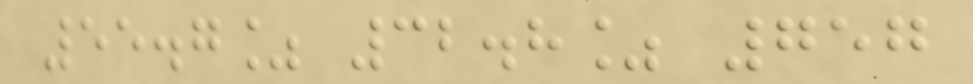55.7% 32.8% 757
